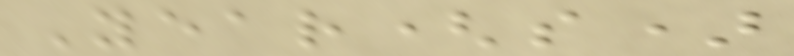Year(s)
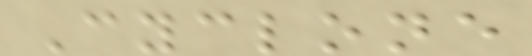Cyclone
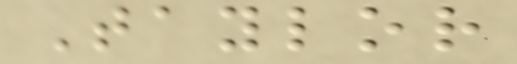Taylor
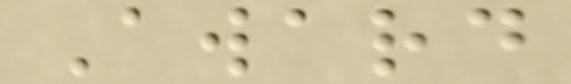Award
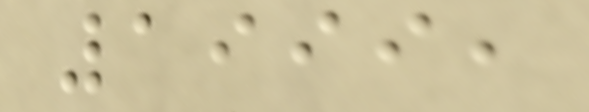1999,
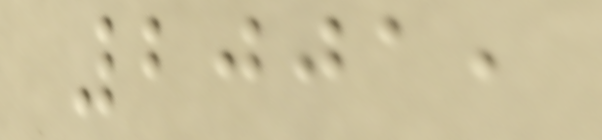2001,
